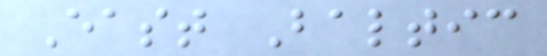East Baltic
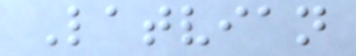Latvian
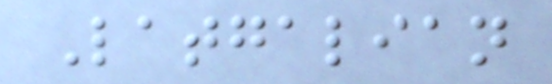Latgalian
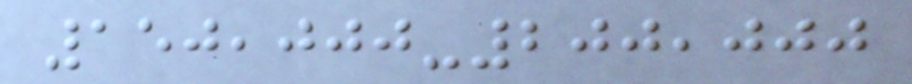150,000-200,000
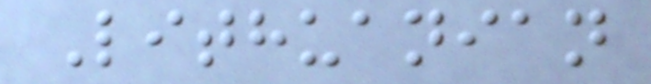Lithuanian
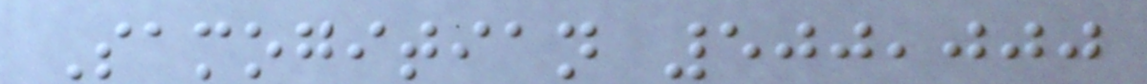Samogitian 500,000
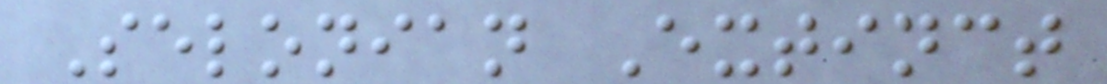Selonian Extinct
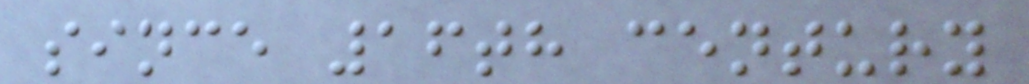since 16th century
